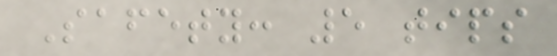Safety: 5 tips
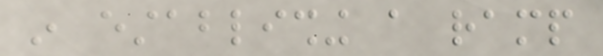in establishing a ramp
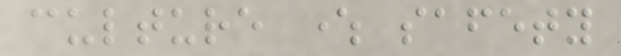culture where safety
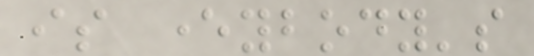is everybody's
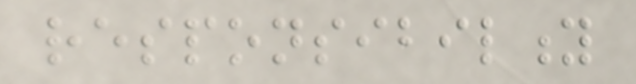responsibility
